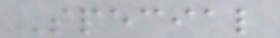Special
